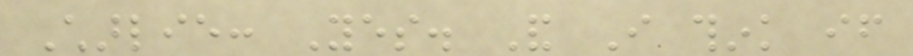Charlie: Yes. And I think if
